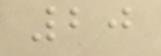20
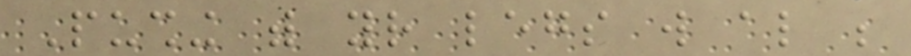Pushing with your legs will also be
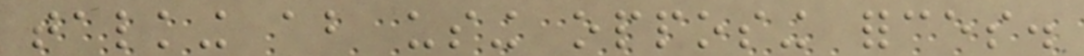talking about using opposing forces.
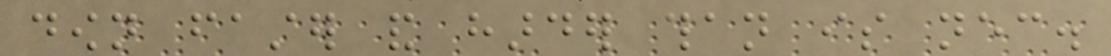down faster and harder than is necessary.
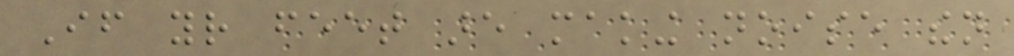If your feet are making noise then
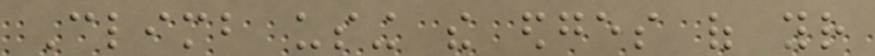Climb using the edges of your
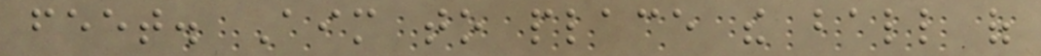feet. Aim to place the ball of
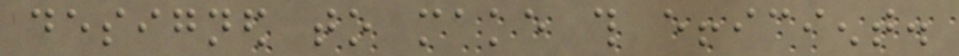designed to make this efficient.
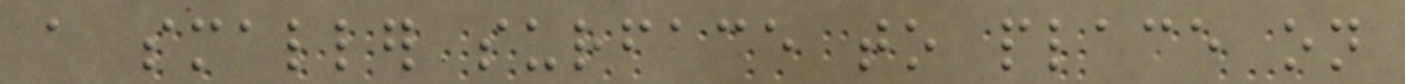a smaller surface to place on
